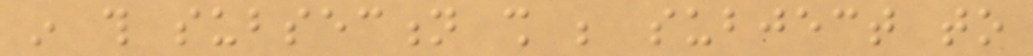in this subsection shall be subject to
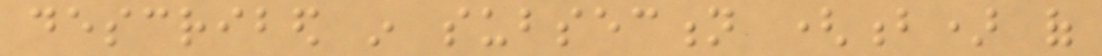described in subsection (b) of
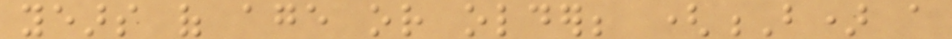years of age or older; (B) a
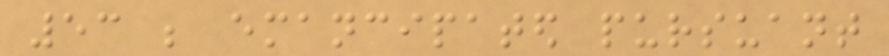53 be emancipated pursuant
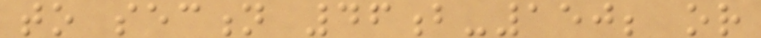to section 46b-150; or
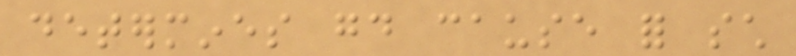determines good cause for such
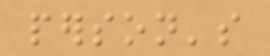person's
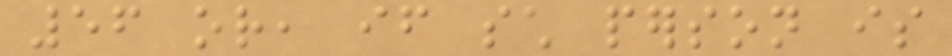56 or, if such person is
